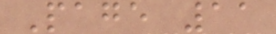Page 11
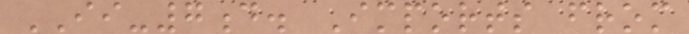II-7d. Imports from
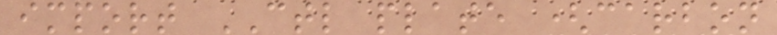import CTL plate (carbon
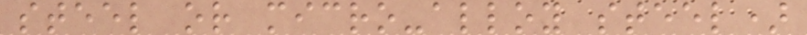steel or micro-alloy steel)
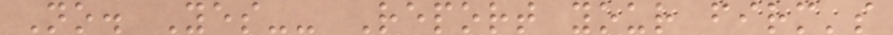No. Yes-- Report your firm's
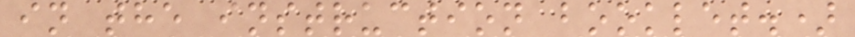in the instruction booklet.)
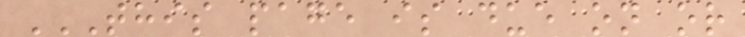THIS PAGE IS DUE ON OR
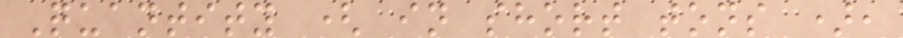Quantity ( in short tons ),
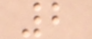2
